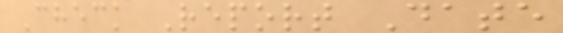Check Report Date
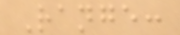Range:
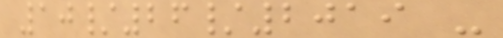10/26/2019 -
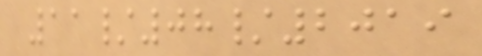11/08/2019
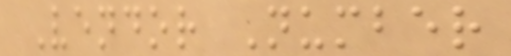Vendor Number
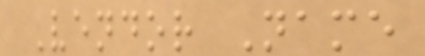Vendor Name
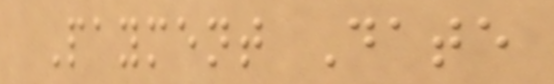Payment Date
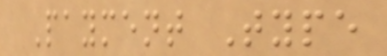Payment Type
